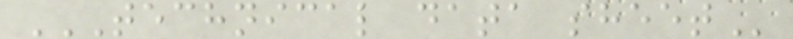TECHNICAL DATA SHEET
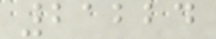21224
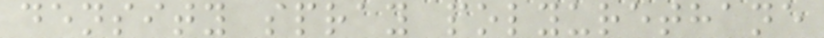density spray polyurethane
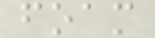foam
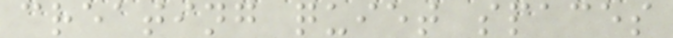creating quiet spaces
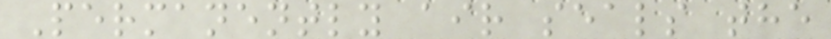Permanently air seals the
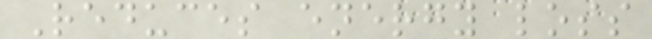Reduces energy loss
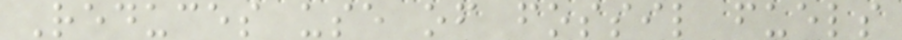Reduces use of fossil fuels
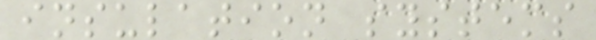insulation systems
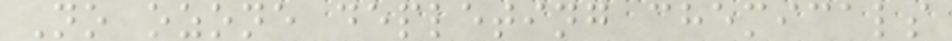No ozone depleting chemicals
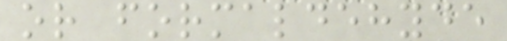or formaldehyde
